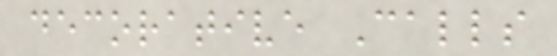decorative Calls
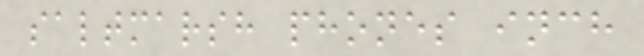saltmarsh phones inch
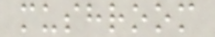mushroom
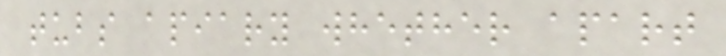tubs apiary whether apart
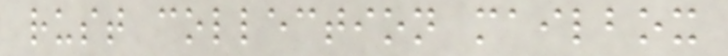rust collection mailbox
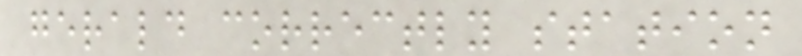gerald correctly station
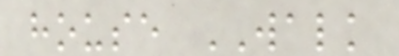house WALK
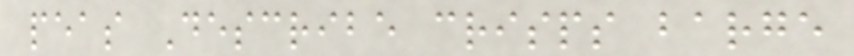peas Describe crisps barge
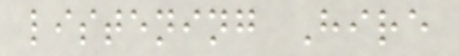listening Hire
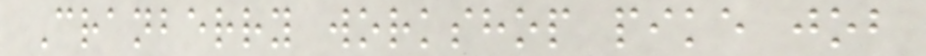Cranberry workshop pike job
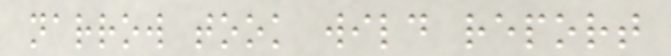narrow took wild report
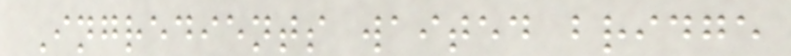Ingredients waited bridge
